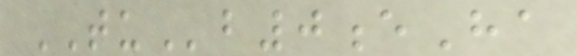TUb0eHa
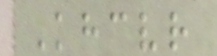Khcvr
